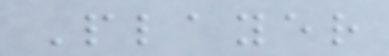Player
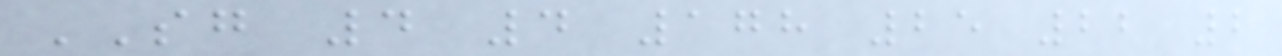SG 4 4 178 25 22 2
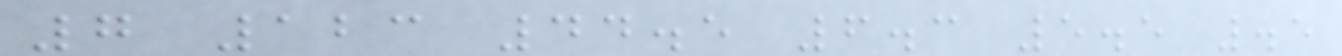7 123 44.5 6.3 5.5 .5
